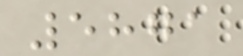5871
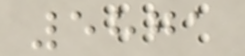5871
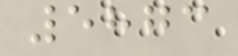5873
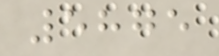5875
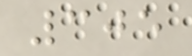305
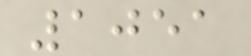1051
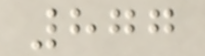877
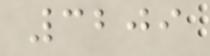3209
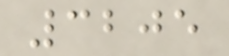3205
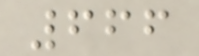666
